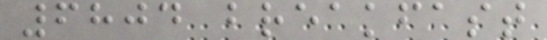6804 breakfast
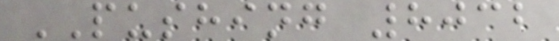PUSHING 8032
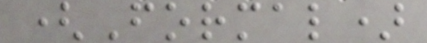(Formal)
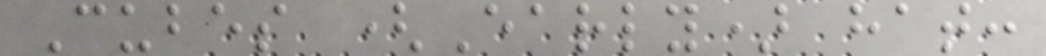Cubes (Early) hat:
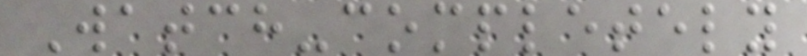Watch-completely
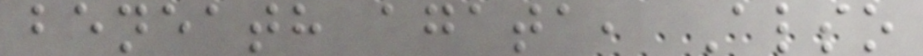beneath agata, Also
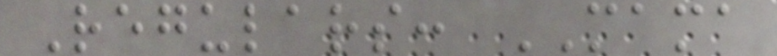Regulars: MAMA
